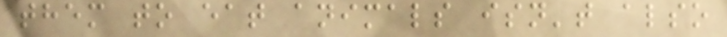them to eat animals isn't also
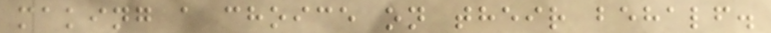making a choice on their behalf.
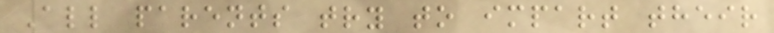All parents try to impart their
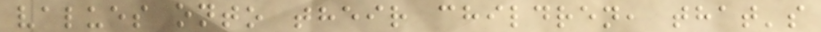values onto their children, that's
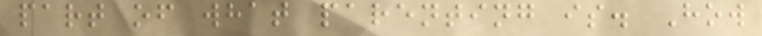part of what parenting is. How
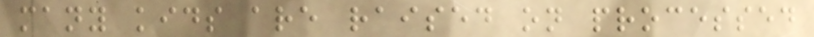many kids are raised on processed
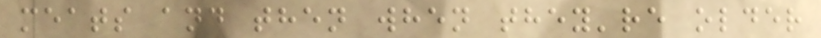meats and then when they're older
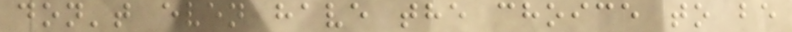don't even have the choice to be
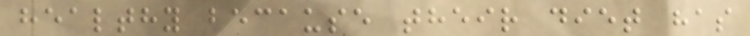healthy because their diet has
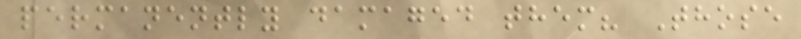permanently damaged them? Those
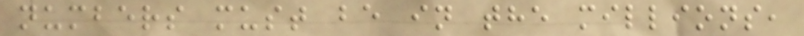numbers must be in the millions,
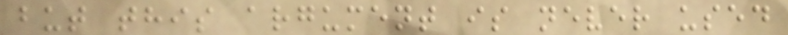but this argument is never used
